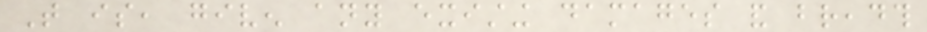That is, given any existing damages and breadth
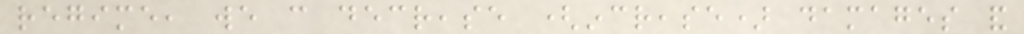regime, we can decrease (increase) damages and
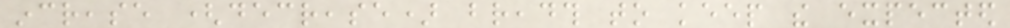increase (decrease) breadth to keep the expected
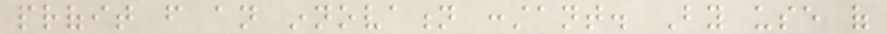profit from an innovation constant. By use of
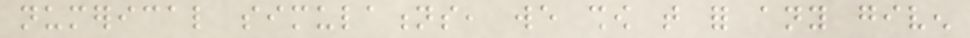numerical simulations, we show that for any given
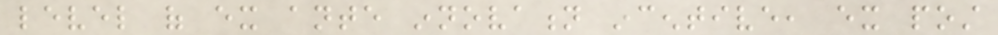level of ex ante innovation incentive, ex post
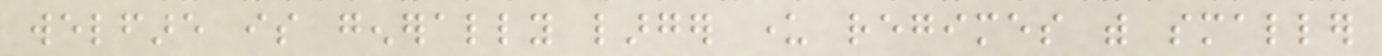welfare is generally larger under regimes with smaller
